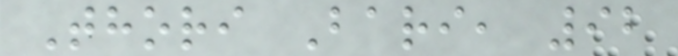Thori Bari, 92
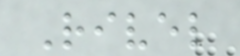Rivel
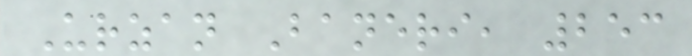Urzan Baneri, 253
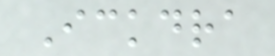Ickdra
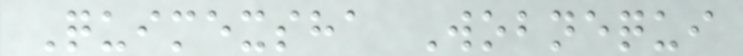Quimexsha Wobnequi
